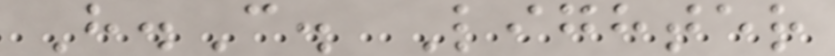H.C. Lighter
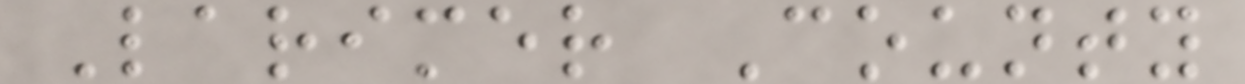Larimer County
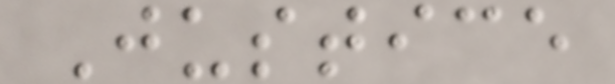Justice
